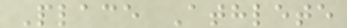Place Athlete
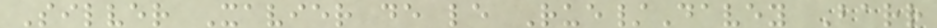Silver Xavier de le Rue/Davey Barr
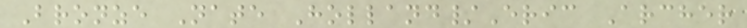Bronze Nate Holland/Eric Archer
